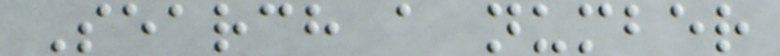Search a number
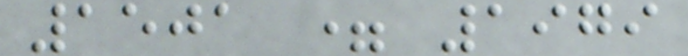1501 = 1979
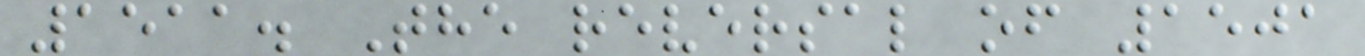1511. The reversal of 1501
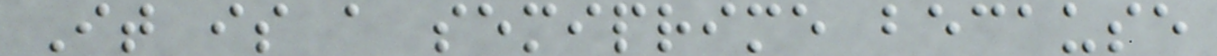It is a semiprime because
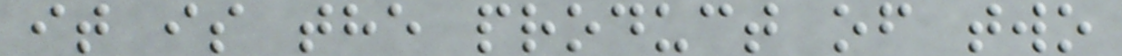it is the product of two
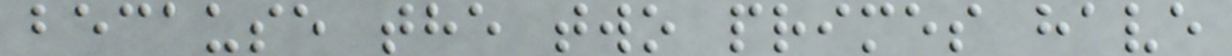because the two primes have
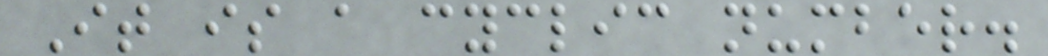It is a cyclic number.
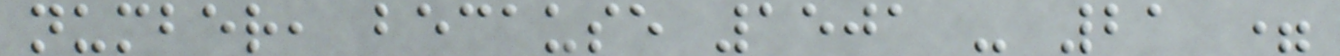number, because 1501 - 21 =
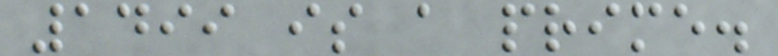1499 is a prime.
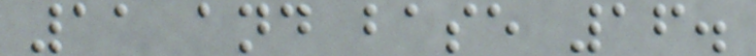11 and base 16.
